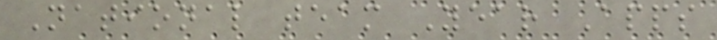National team Year Apps
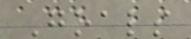Goals
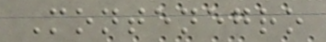Montenegro
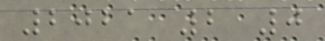2021 2 0
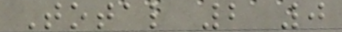Total 2 0
